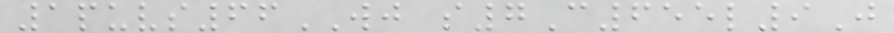1puvs66WJ s7C655l9J
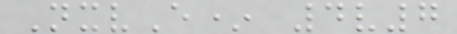NxvE* 4v7
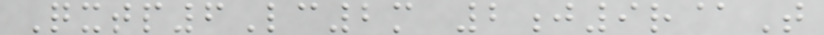Qxtp6Lc2m 2j9r@T
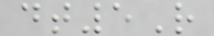dt5R
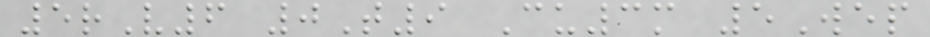5rV6 0T9 Cu3m 5Wep
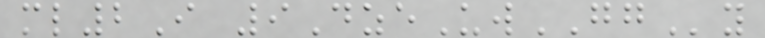ml2I 9DzeUwGGy
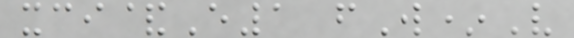xci&E1 fW*V
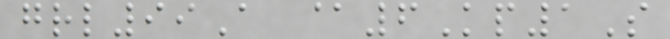grl99A @6Kp1S
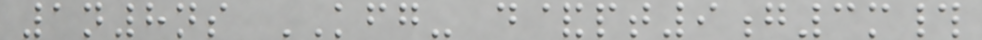1n8ns KFG- d&pt9g3m#
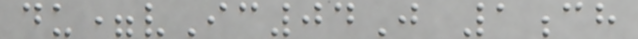du=vIc04J 1ch
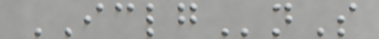ICLGnS
